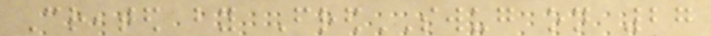Created by FredSWUG on 27
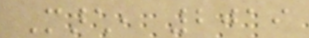March, 2019
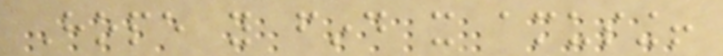Hope you find it amusing!
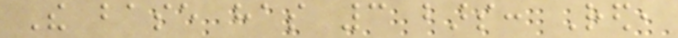The base has 3 bars: Red,
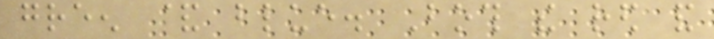green & blue. Both the red and
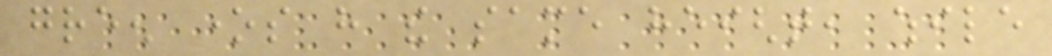green ones have the same height, while
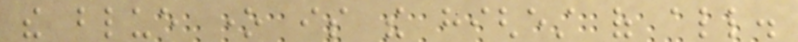the blue one is the highest of all.
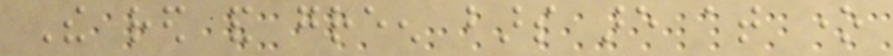The red and green bars are at one
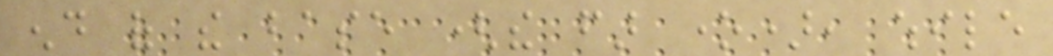end of the base (the far one), while
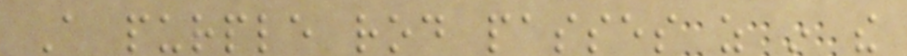A purple rod passes as in the
